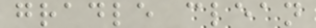gradle clean
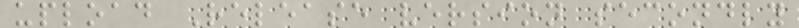upload Release version secondly
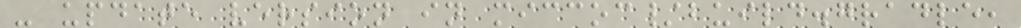- update version in miccoc/build.gradle,
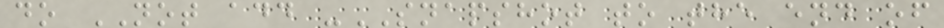do NOT add -SNAPSHOT to the end of
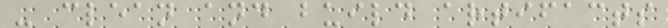- clean and build artifacts
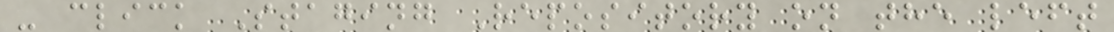- click Staging Repository on the left
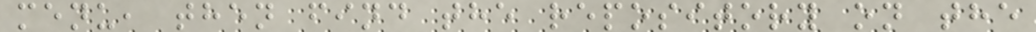menu, then find the repository on the
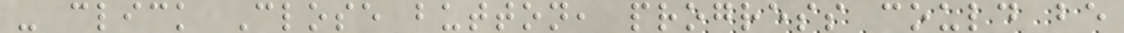- click Close button, progress could be
